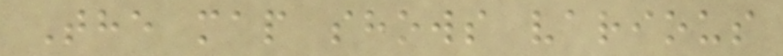The map shows various
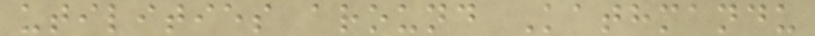utilities around Kathmandu
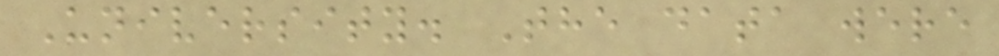University. The data were
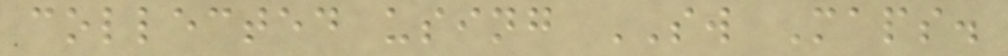collected using SW Maps.
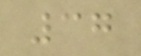37
